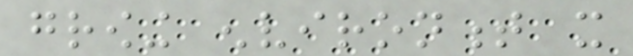growing environment it
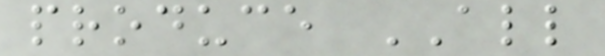produce ALL
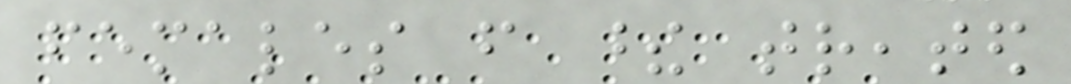females from these treated
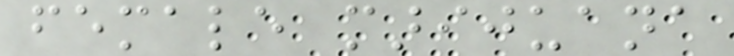female marijuana
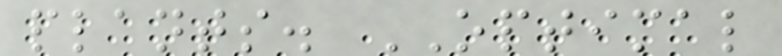plants. OPTIMAL
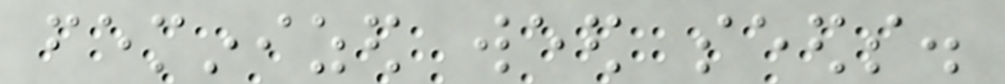feminized weed seeds.
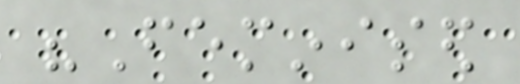"Feminised
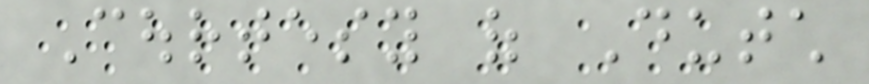Courtesy of Dutch
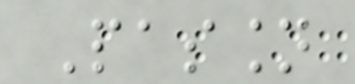Passion
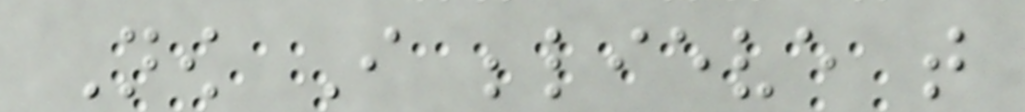Now I believe that
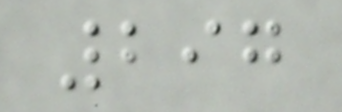297
